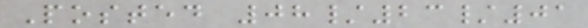Posted 08/23/01
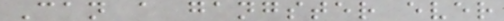Can a gangster ever
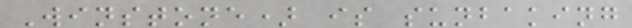Winstone) is sunbaking
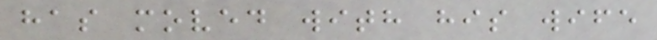has moved with his wife
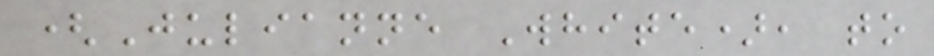(Julianne White), to
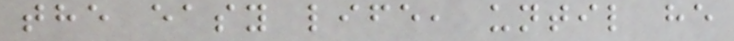the easy life, until he
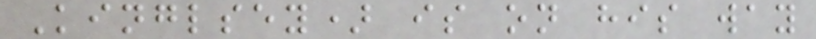Kinglsey) is on his way
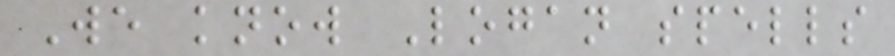We know Logan spells
